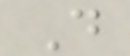D
